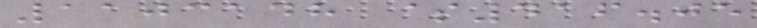1103148 $416.05
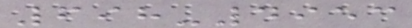698-4953
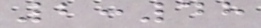2:48
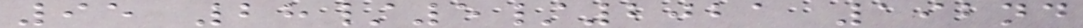95 28/5/2021 192nd
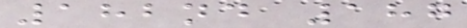182nd 187
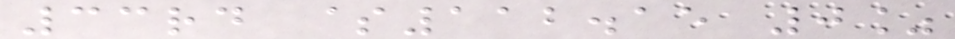33rd $112.15 0%
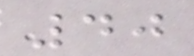40
